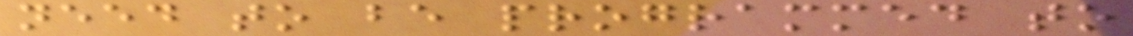need to be programmed to
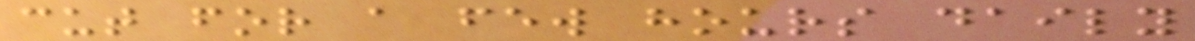cut for a few hours daily
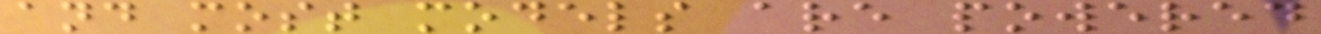and most models are powered
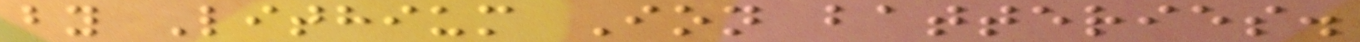by Lithium Ion batteries.
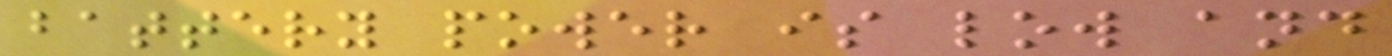battery power is low and
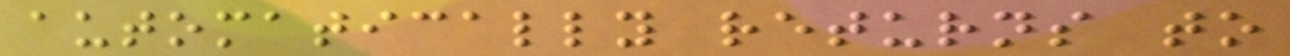automatically returns to
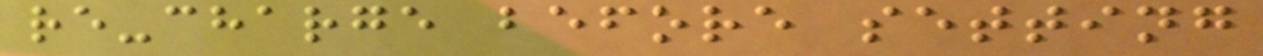re-charge before setting
